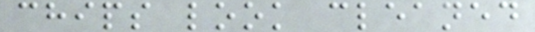chips look cleaned
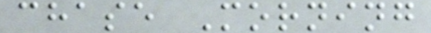chase Morning
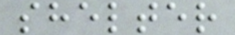shelter
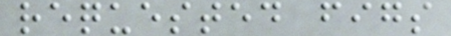requested figs
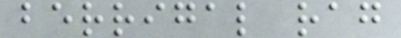berrigal rag
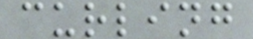curling
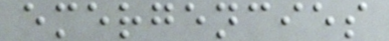emergencies
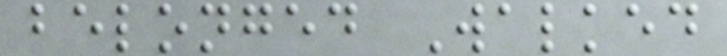belonged Walked
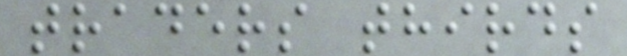traders thirds
